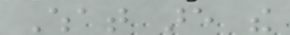What are the
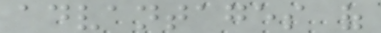advantages of
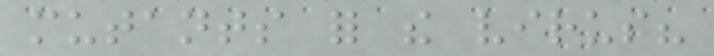mutants for the virus?
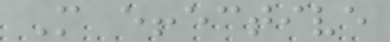More effective
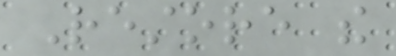Restore the
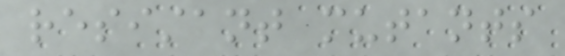resistant mutants
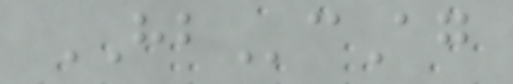HBcAg
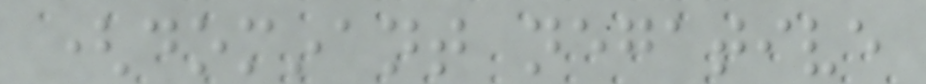(dominant negative
